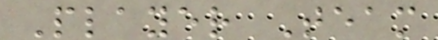Player Team
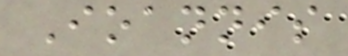Ioannis
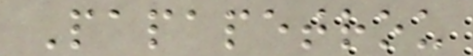Papapetrou
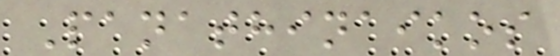Panathinaikos
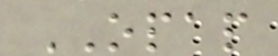OPAP
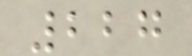227
